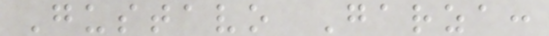Gustavo Garza:
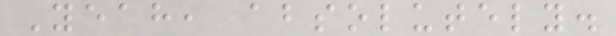Yeah, absolutely.
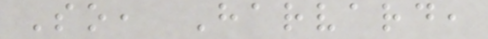So, Harvard,
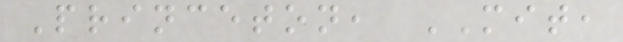Princeton, MIT,
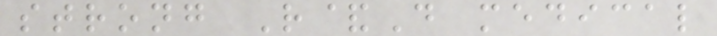strong R&D medical
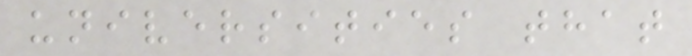universities that
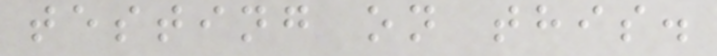testing on this.
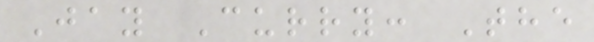Jay Curry: The
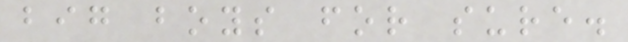big boys for sure.
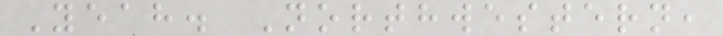Yeah. Northwestern,
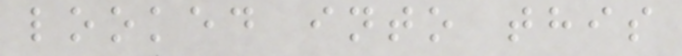looked into this
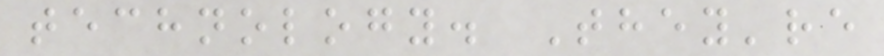technology. They're
